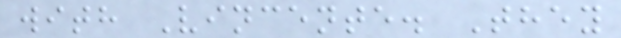with Vincente. They
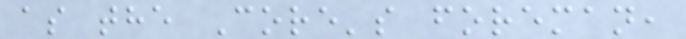as the Core's foreman,
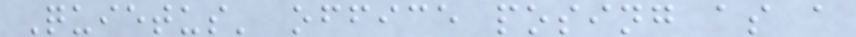Quietus' office posing as a
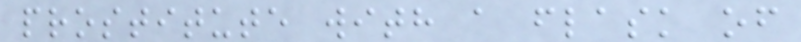prostitute with a flask of
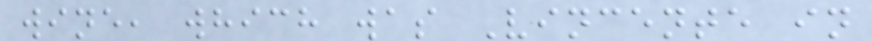wine, which was Vincente in
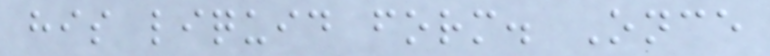his liquid form. Once
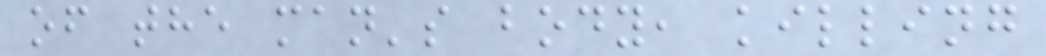of the man's body, killing
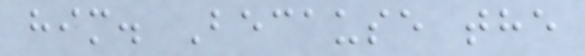him. Because the
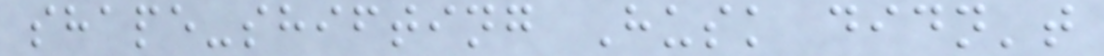shape-shifting Husk didn't
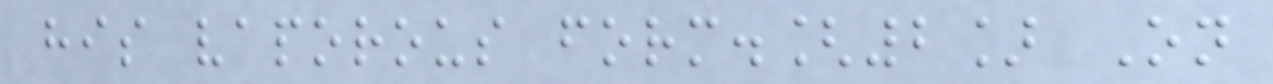his vaporous form.[2] On
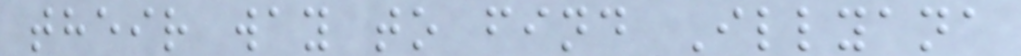their way to find Illyana
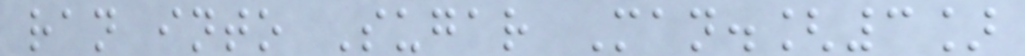ran into Sugar Man.[3]
